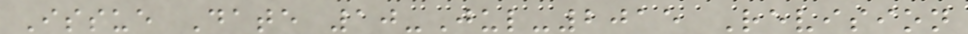Issue Date 10-Jul-2015 Revision
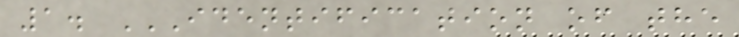1. IDENTIFICATION OF THE
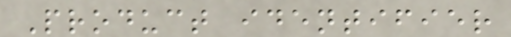Product identifier
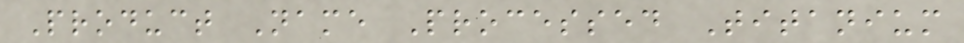Product Name Processed Titanium
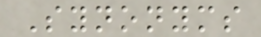Synonyms
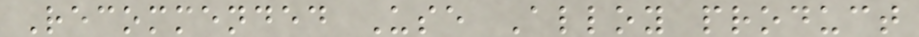Recommended Use Alloy product
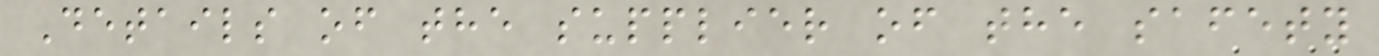Details of the supplier of the safety
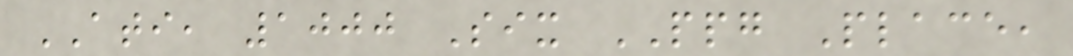ATI, 1000 Six PPG Place,
